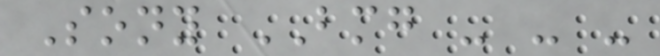Sony BMG - - -
